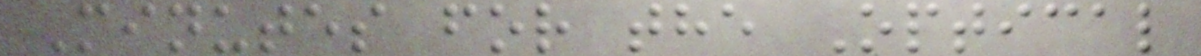Minutes for the Optical
